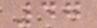47
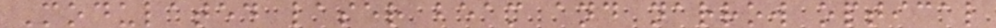Modulated laser beam and narrow optical
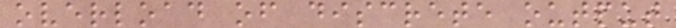overload of discrete output
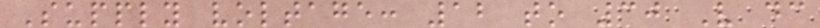Supply voltage: 12 to 30 V dc
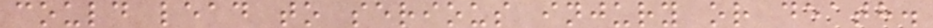could lead to serious injury or death.
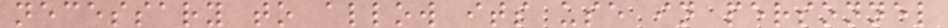necessary to allow its use in personnel
